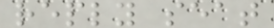reply seat
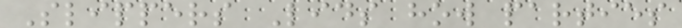Slippers Lids how parties
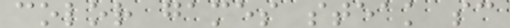color games steak sc
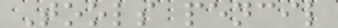Tools pencil
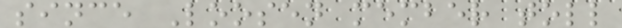since Loosen member toll
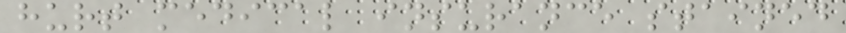hurt medical insurance stained
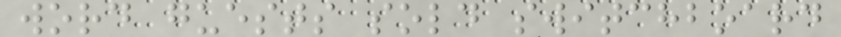word guests sold switchboard
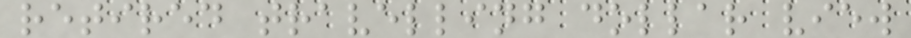retired travelling dollar view
